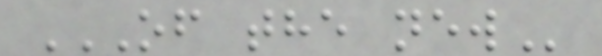OF THE NEW
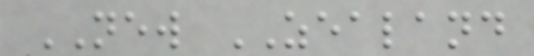NEW ZEALAND
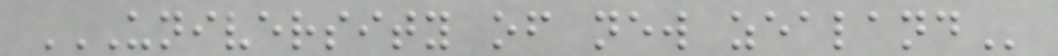UNIVERSITY OF NEW ZEALAND
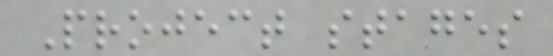Project stages
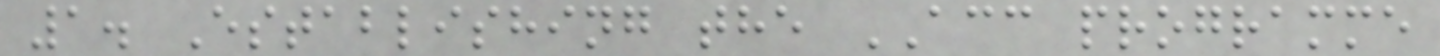1. Establishing the ACC programme
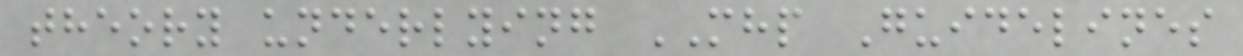theory underlying MHP Guidelines
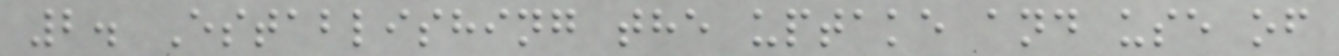2. Establishing the uptake and use of
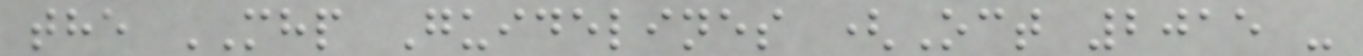the MHP Guidelines (Oct 2015 -
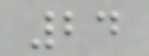24
